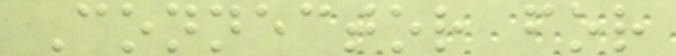Connector for
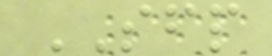SFP
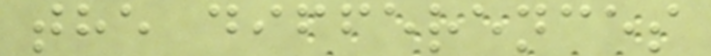the differences
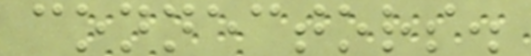connectors.
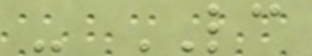- LC
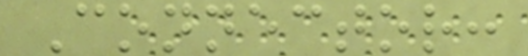Connector:
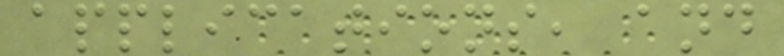applications, and
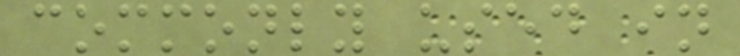commonly used in
